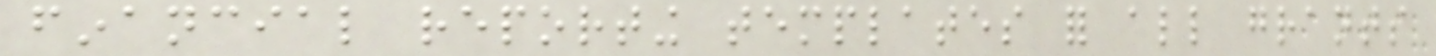financial reporting templates for all grants
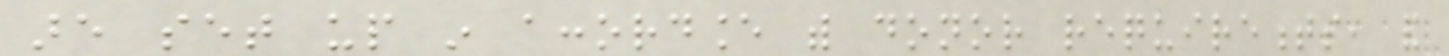are set up in accordance with donor requirements, and
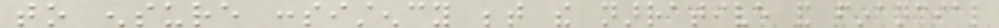to ensure consistency between the narrative and financial
